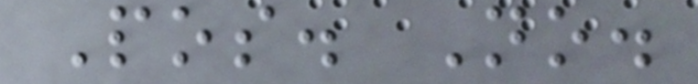Pos. No.
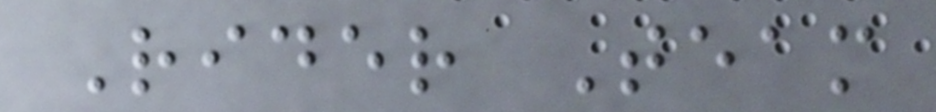Rider Team
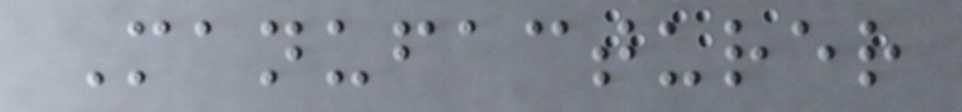Manufacturer
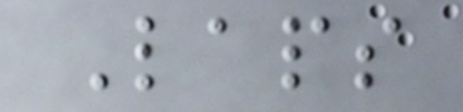Laps
